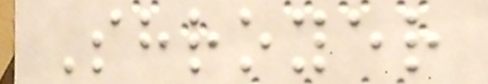Shroyer
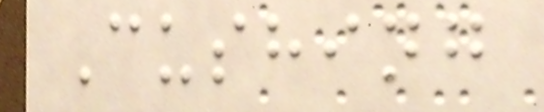Cushing
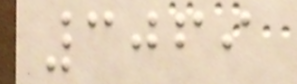3069
